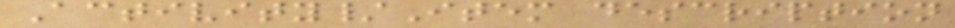Activity/Item description
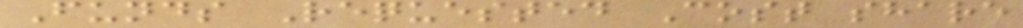Funds Requested Cost share
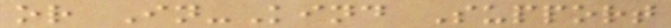or In-Kind Support
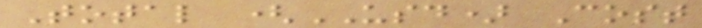Total (USD) Cost
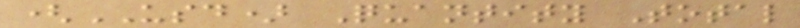(USD) Quantity Total
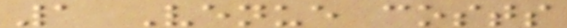1 Venue costs
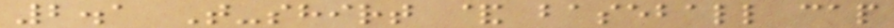2.1 T-shirt & baseball cap
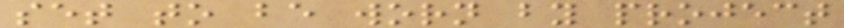set to be worn by project
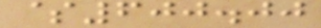$600.00
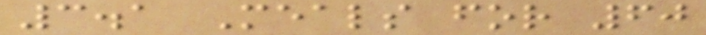3.1 Meals for 60
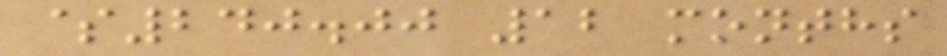$240.00 12 months
